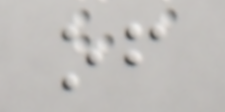of
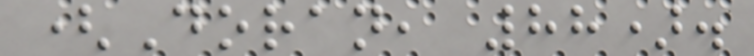(Doran, 88).
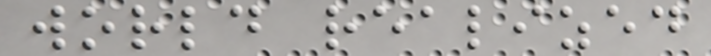world realized
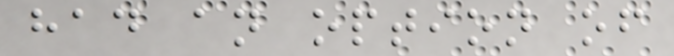had an option of
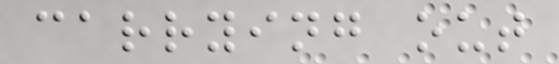carrying out
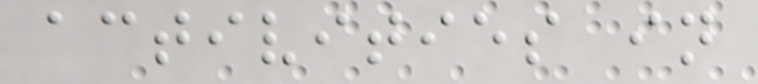activities in
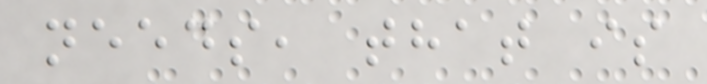needs, that is
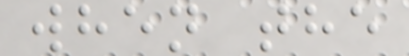when the
